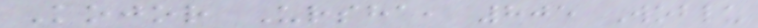Kojor Ursha, 805 Woblu
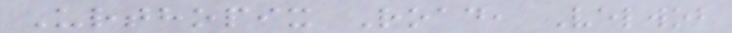Urthopix Road, Velwob
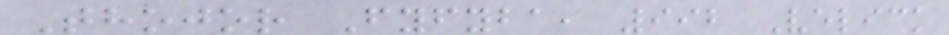Thojor Fyfyba, 992 Velick
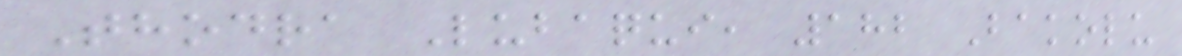Thodra Lubaqui, 182 Bakolu
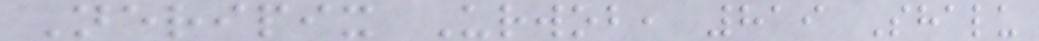Neripix Urwob, 819 Shalu
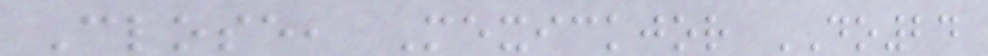Close, Mexickjor DO24
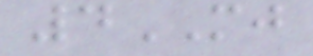4MJ
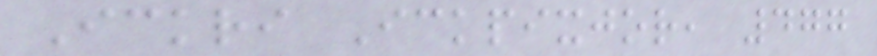Ickri Ickpixjor, 477
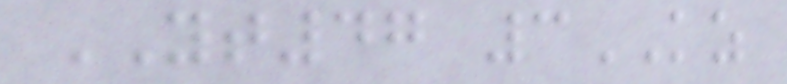YT47 3KZ
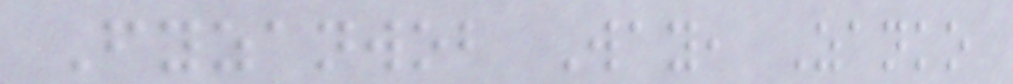Fyzanwob Way, Zanko
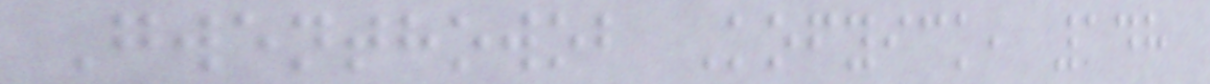Gwenthowob Kofyick, 148
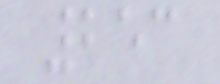253
